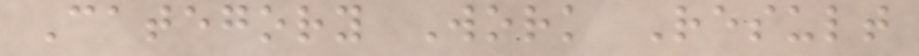Category Work Result
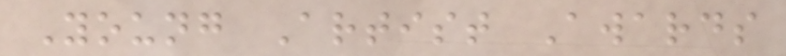Young Artist Awards
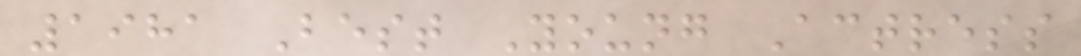1981 Best Young Actress
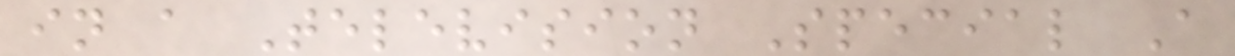in a Television Special A
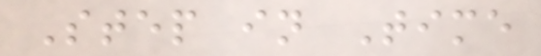Step in Time
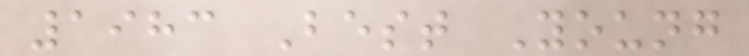1983 Best Young
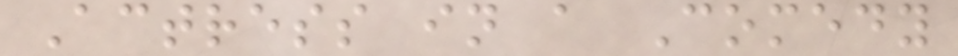Actress in a Comedy
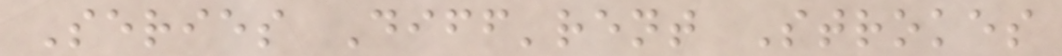Series Diff'rent Strokes
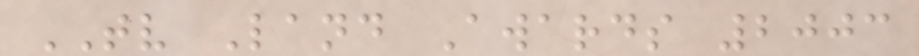TV Land Awards 2003
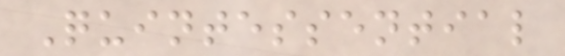Quintessential
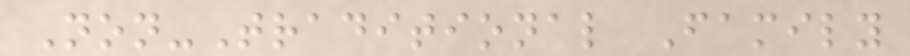Non-Traditional Family
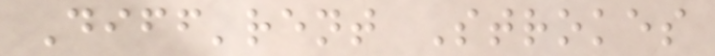Diff'rent Strokes
